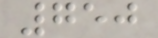750
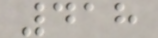418
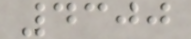4300
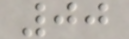00
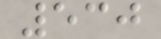530
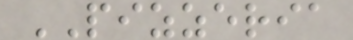PIZZERIA
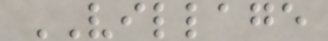VILLAGE
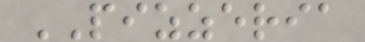PIZZERIA
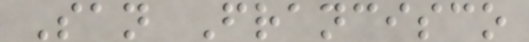San Francisco
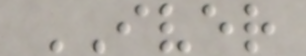IVER
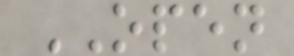OPEN
